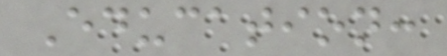Education:
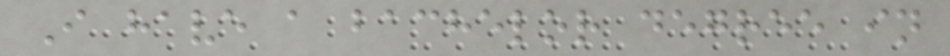I have a bachelor degree in
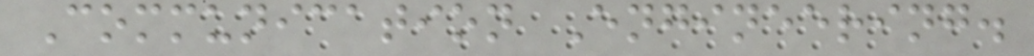Communication Engineering.
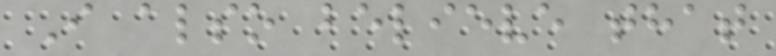I also believe that
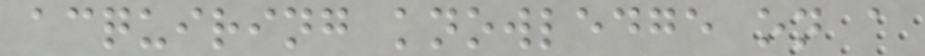acquiring knowledge on a
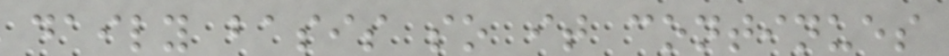daily basis so it continues
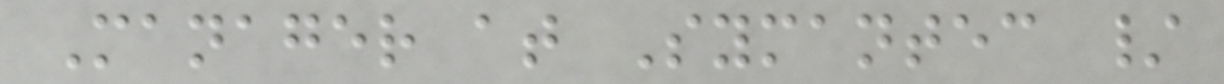Manager at Symantec /
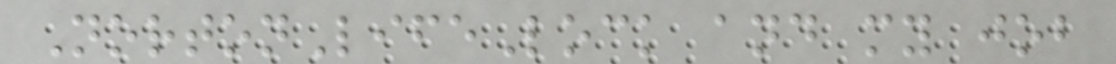NortonLifeLock and my job
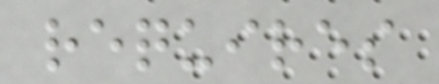requires
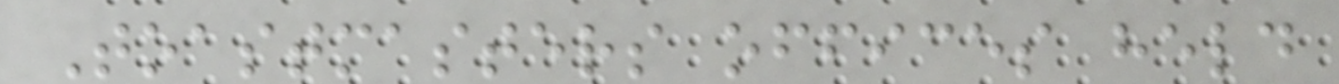Toastmasters offices held
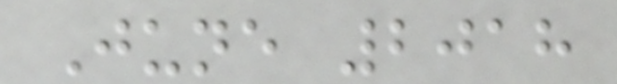June 2018
